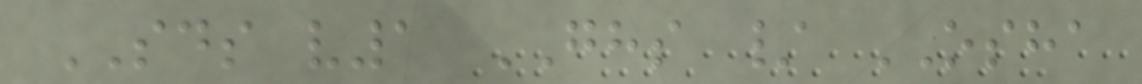SDS v1 GHS / OSHA
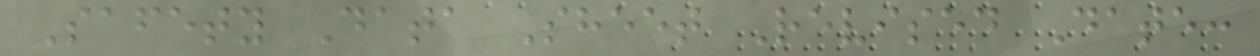Safety Data Sheet Revised Date:
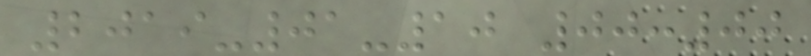2019-01-10 00:00
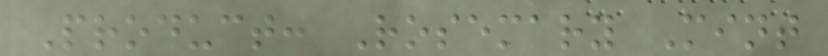Product: Rosemary Mint
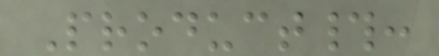Product#:
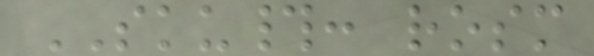SKU#: rosm
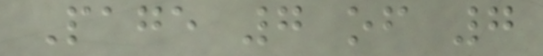Page 7 of 7
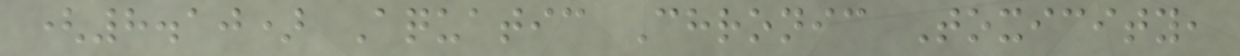(8.10) Aquatic Chronic Toxicity,
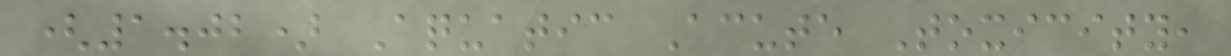(1.02) Aquatic Acute Toxicity,
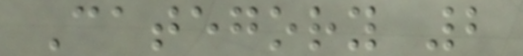Category 2
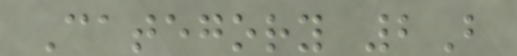Category 2B
